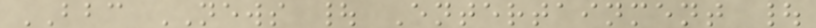BBC NEWS | Entertainment |
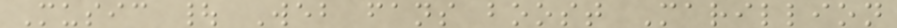Music | Web fans boost Marillion
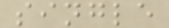single
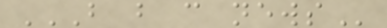B B C NEWS
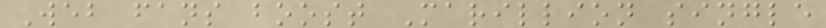Web fans boost Marillion single
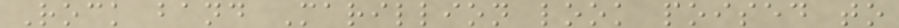Rock band Marillion look poised to
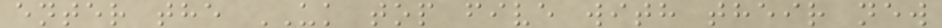enter the UK top five with their new
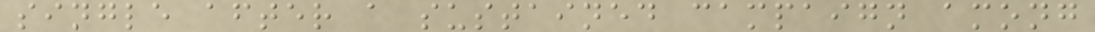single after a sustained campaign among
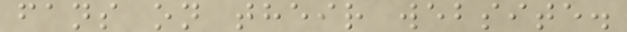fans on their website.
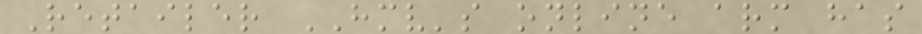Retailer HMV's online arm has
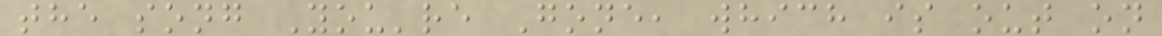the song You're Gone, which is out on
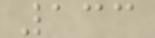133
